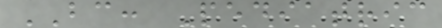BC: Pediatric
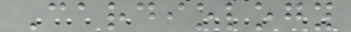Cardiology
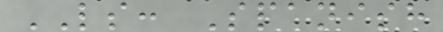LS: Spanish
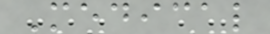Medical
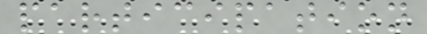participation
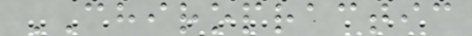CHIROPRACTIC
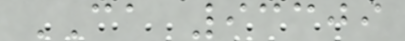CA 93309
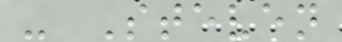- Steven
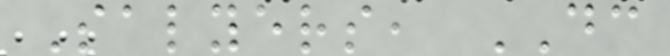Salyers, DC
